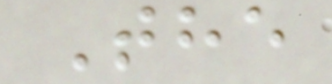The
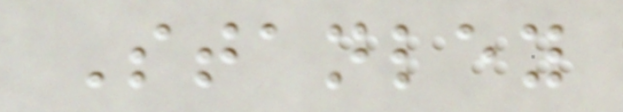Stanley
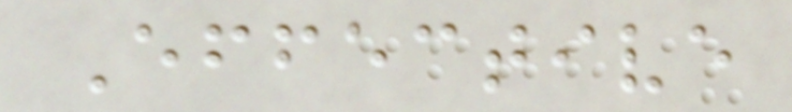Effective
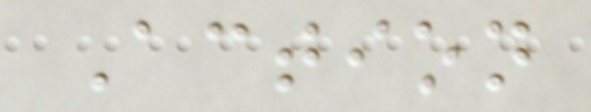Action
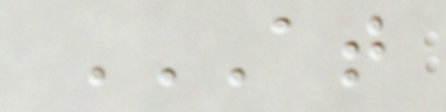AT
